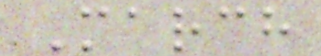March
